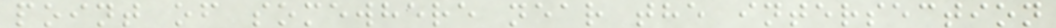point of somewhere near the intersection
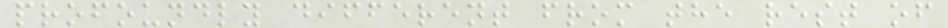profoundly different from the rest of
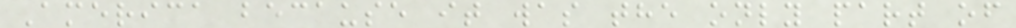America because it was the only part of
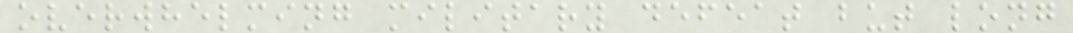overwhelming military defeat but long
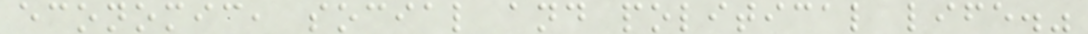economic, social and political life."
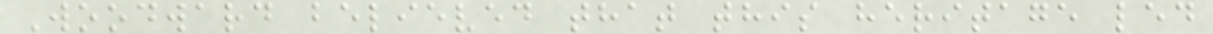Woodward believed that this heritage led
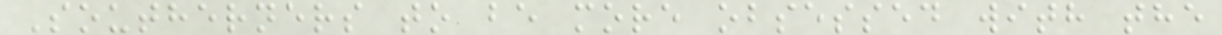Southerners to be more obsessed with the
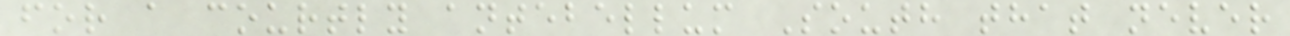for a courtly antebellum South that never
